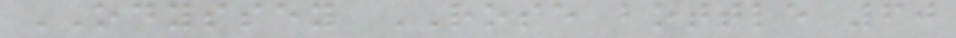ODYSSEY ROSE bottle 60
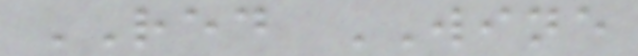RED WINE
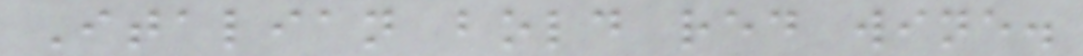Italian bold red wine.
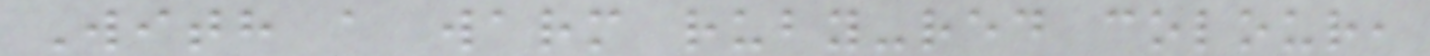With a warm ruby-red colour,
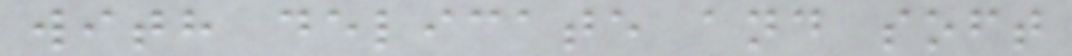with delicate and soft
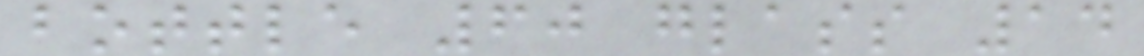bottle 60 glass 14
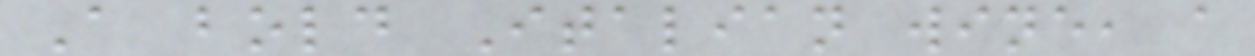A bold Italian wine, a
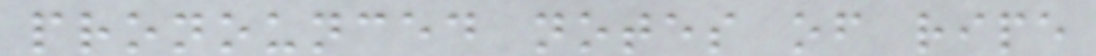pronounced notes of ripe
